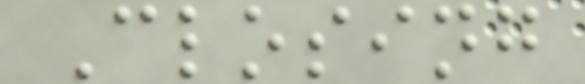Closing
